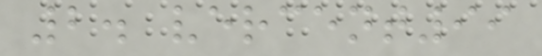2. vercent99
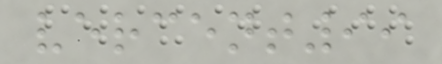vercent99
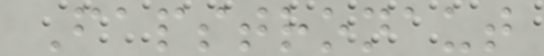Fapstronaut
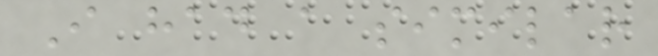I had a similar
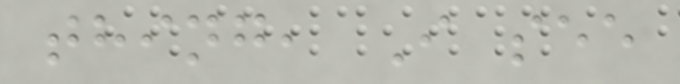thing, I see
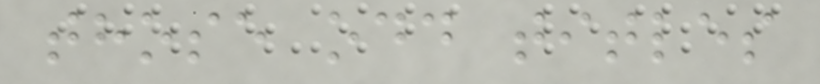those odd titles
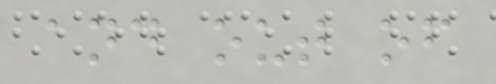and out of
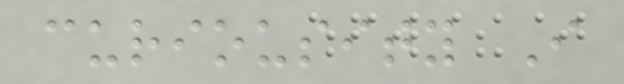curiousity I
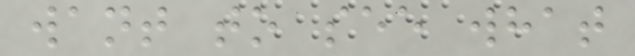want to see what
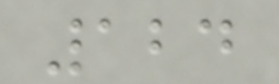124
